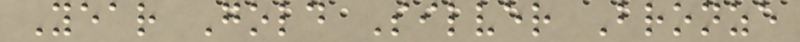Year Gold Silver Bronze
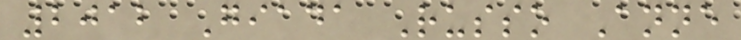2012 Giada Russo Anne
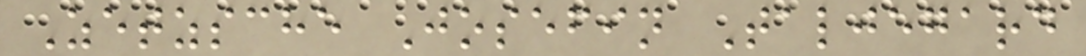Zetzsche Josefin Taljegard
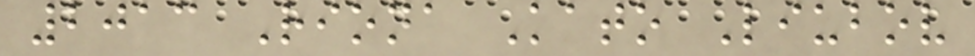2013 Riona Kato Liubov
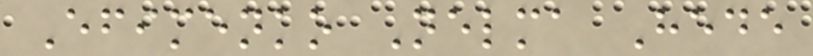Efimenko Nelma Hede
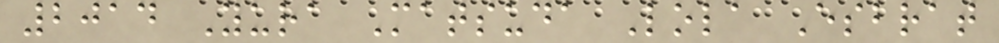2014 Yura Matsuda Lola Esbrat
